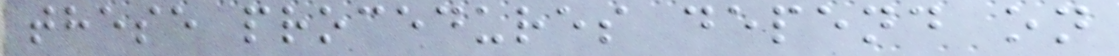these procedures depend on
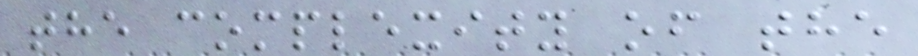the complexity of the
